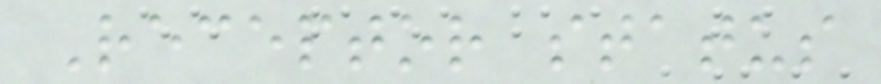Receptor status
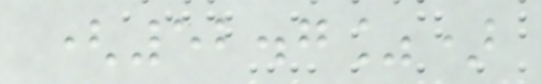(52.7%)
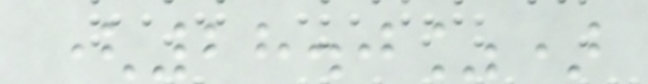(28.0%)
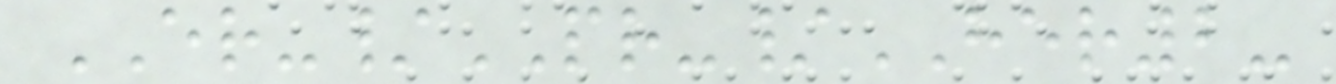ER-/PR-/HER2-
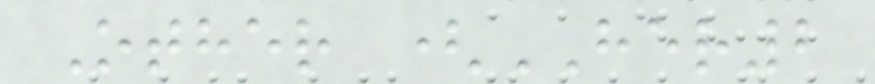Other (HER2
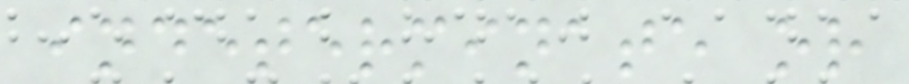indeterminate or
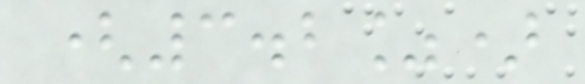(3.2%)
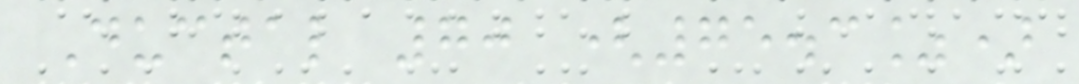Ductal 70 (75.3%)
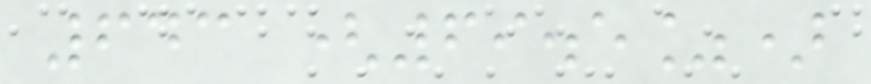643 (69.5%)
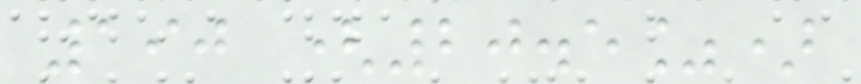190 (20.5%)
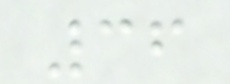36
